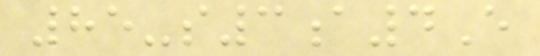85-s3a4E
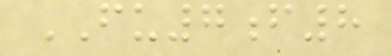FU7f8
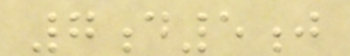7d5j
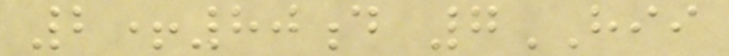2+80d 7HII
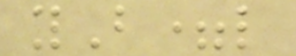yB=l
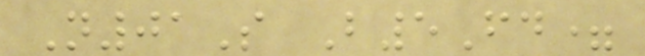N01S B5Fd=
